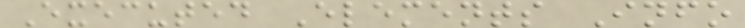Executed Elements Info
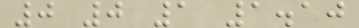0 0 1 1.10
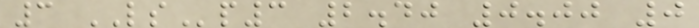3 LSp3 2.40 0.00 0
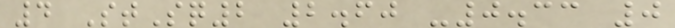4 StSq2 2.60 -0.33 0
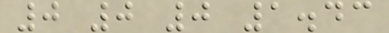0 0 0 1.43
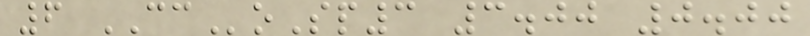6 CCoSp3 3.00 0.00
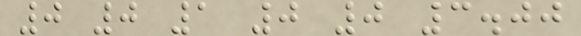0 0 1 0 0 3.00
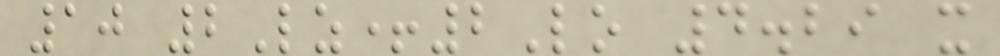10 2Lz+2Lo 4.29 x
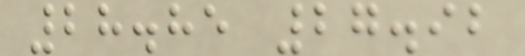28.85 27.92
